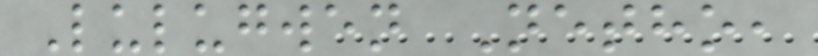Lulugwen Netho,
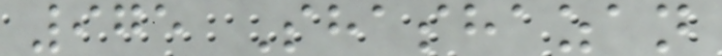975 Shashazan
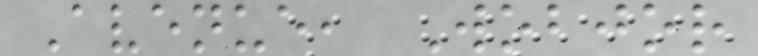Avenue, Wobjor
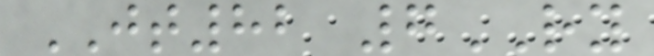JT82 7RY
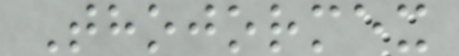Thojormex
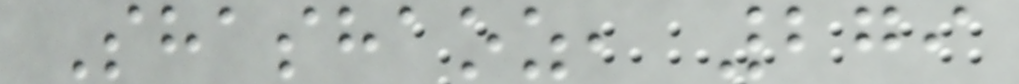Shashaoz, 279
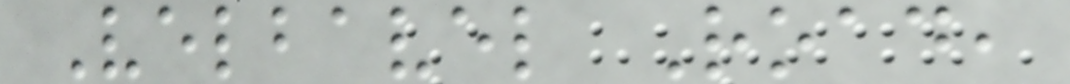Velbavel Road,
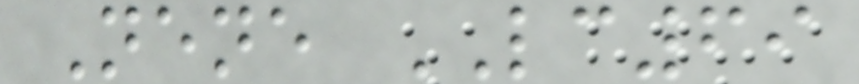Nene LC69
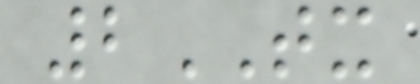2TX
